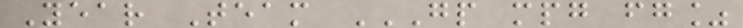Year Team GP MPG FG%
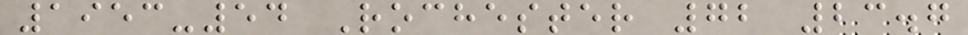1953-54 Rochester 72 23.7
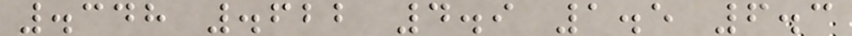.348 .622 4.9 1.5 6.3
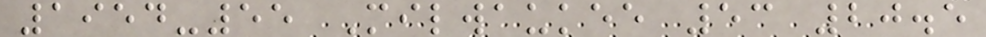1954-55 Milwaukee 53 20.5
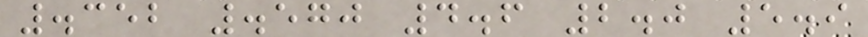.352 .570 4.6 2.0 5.9
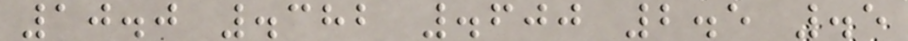10.0 .382 .600 2.5 .5
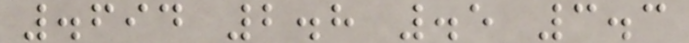.694 2.8 .5 3.3
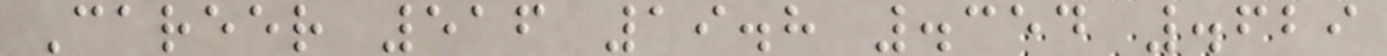Career 516 19.8 .354 .629
